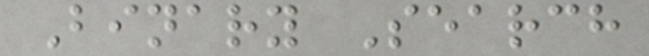Binary Search
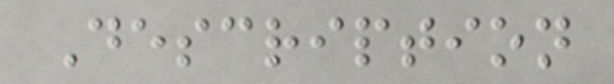Description
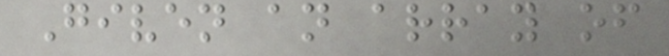Given an array of
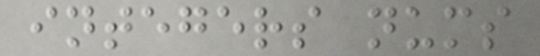integers nums
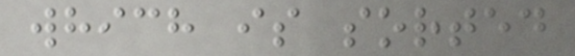which is sorted
